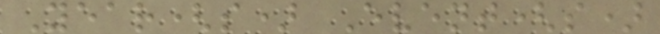Year(s) Event(s)
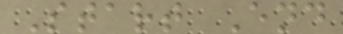Start End
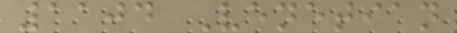1104 Venetian
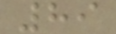89
